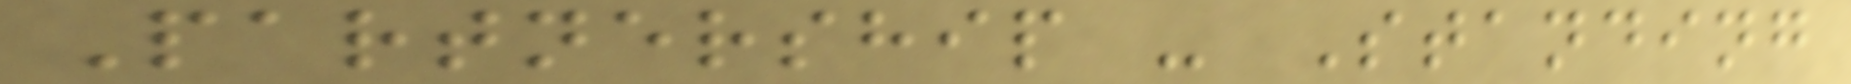Partnership - Standing
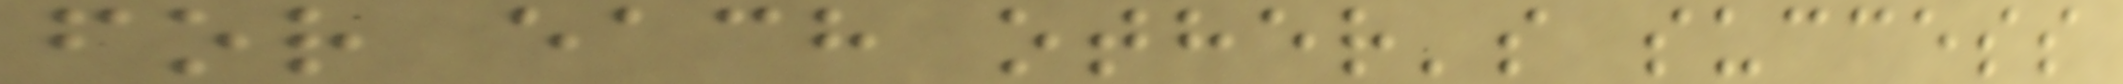for each other's success
